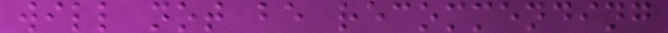will not be recommending
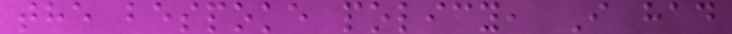the bespoke policy, I had
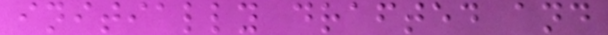initially drafted and
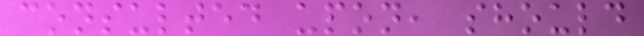consulted upon, should
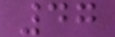47
